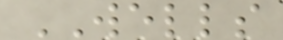WELLS
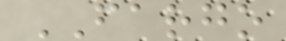FARGO
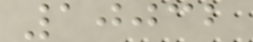10032
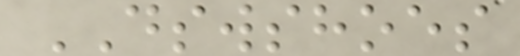DSWSHOES
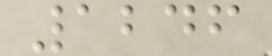1246
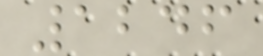1246
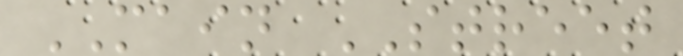MAIN STREET
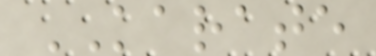KARATE
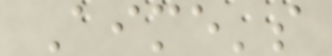Aime's
